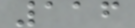116
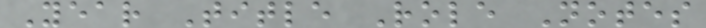Year Title Role Notes
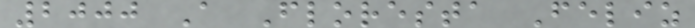2000 A Floresta Feliz
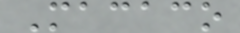Macaco
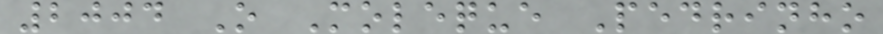2004 O Moleque Pedrinho
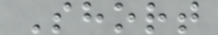Short
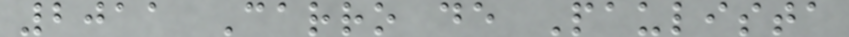2011 Carro de Paulista
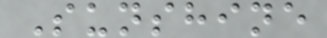Sunshine
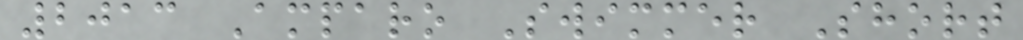2013 Amparo Swimmer Short
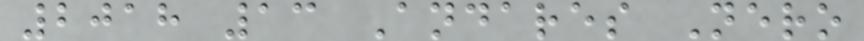2018 13 Andares Nero
